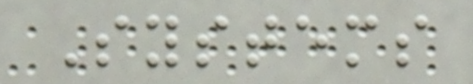Systems
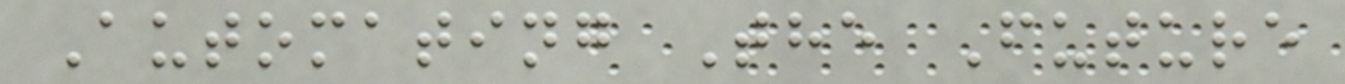Automating The Future
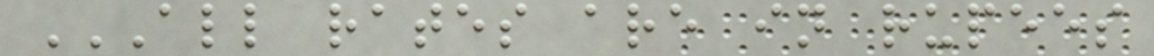ALL RATES ARE IN RUPEES
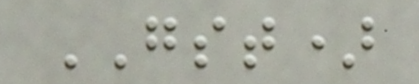GST)
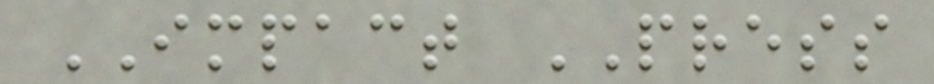IMPACT PRESS
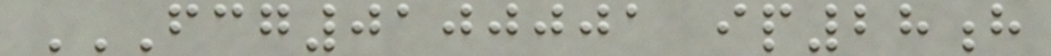FCG0100001 IP28H
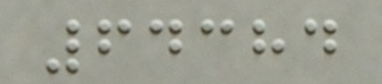64384
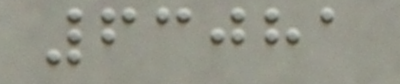63081
